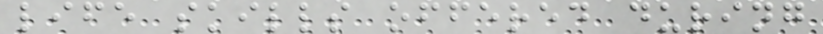life skills offered during
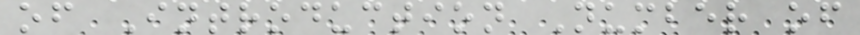of Introduction Number of
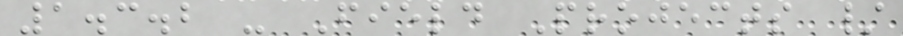1.3.2 - Field Projects /
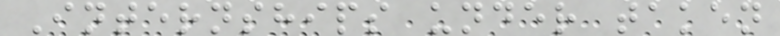Internships under taken
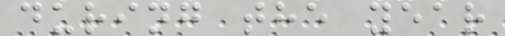during the year
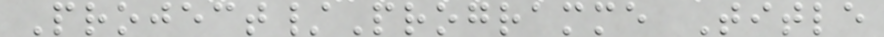Project/Programme Title
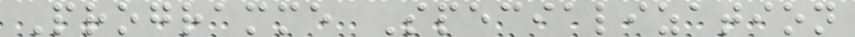Programme Specialization
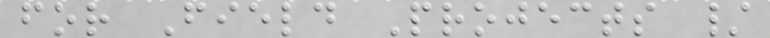for Field Projects /
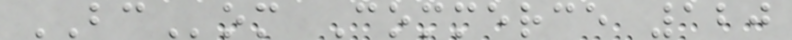BCom Commerce 120
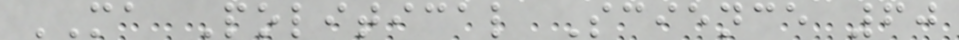MA Political Science 60
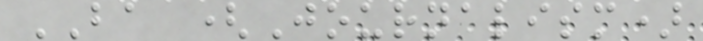BA (Journalism)
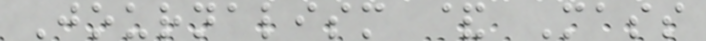Journalism & Mass
